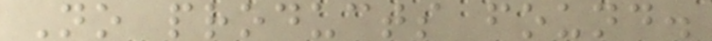No products found.
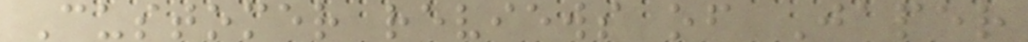Customer reviews of Japer
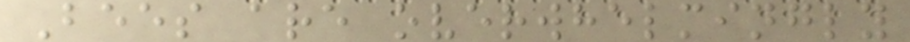Bees are overwhelmingly
